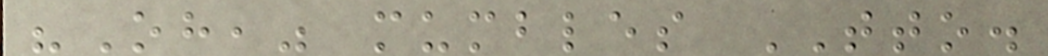"Oh," mumbles TTO.
